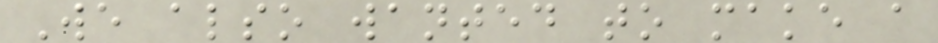We also wanted to make a
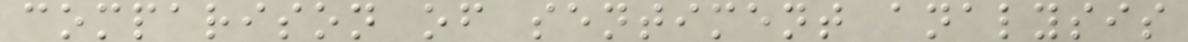comparison of sentiment analysis
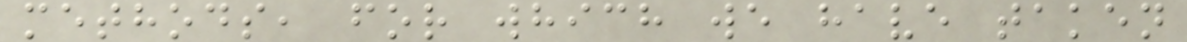methods, for which we have taken
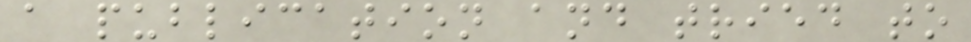a publication and tried to
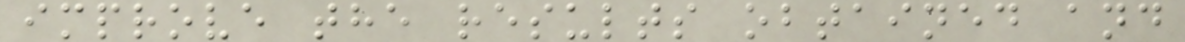improve the results obtained and
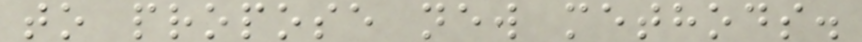to propose new methods.
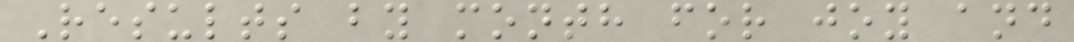Results by month for joy and
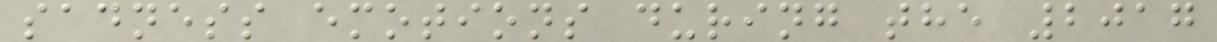sadness emotions during the 2017
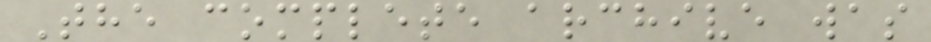The complete archive was
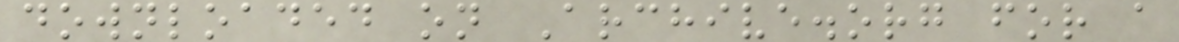downloaded on Archive.org for a
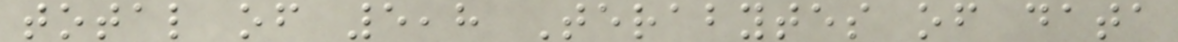total of 5,8 Terabytes of data
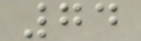74
